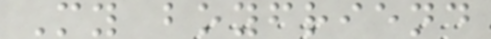My boyfriend
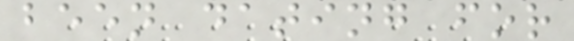been dating for
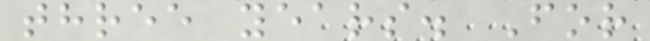three years. For
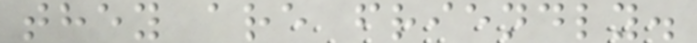they are friendly.
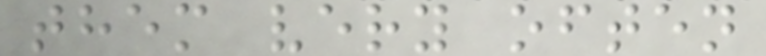them very often
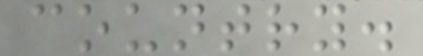country.
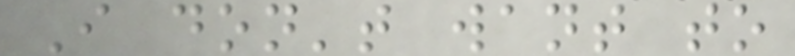I don't want to
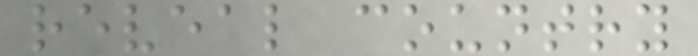reveal country
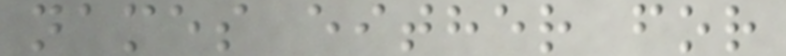names either for
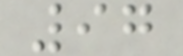97
